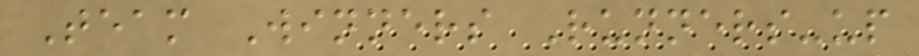Team Winners Runners-up
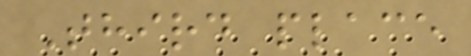Third place
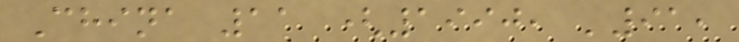China 11 (1990, '91,
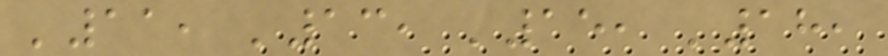'11, '13, '15, '18,
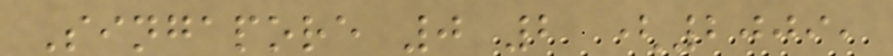Singapore 0 2 (2009,
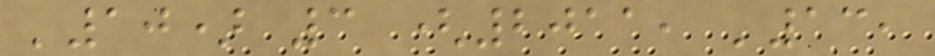'10) 3 (2011, '13,
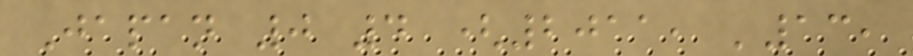Japan 0 4 (2011, '13,
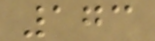173
